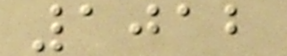1012
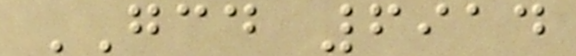GCD 6914
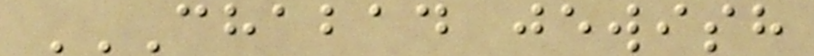CHABAD JEWISH
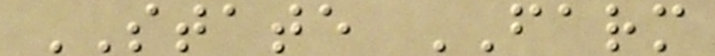STATE FARM
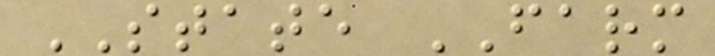STATE FARM
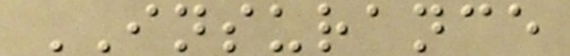INSURANCE
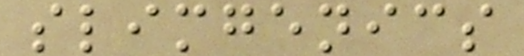slimgenics
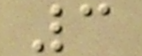3
